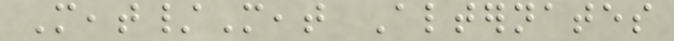Meat/Meat Alternates
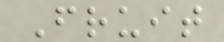Fruit
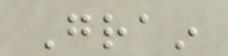Grain
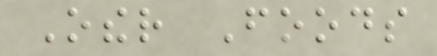Other Foods
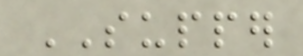SUPPER
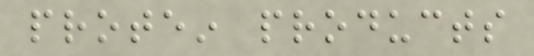protein products
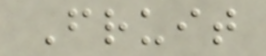Fruit
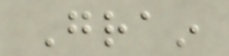Grain
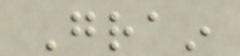Grain
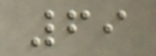69
